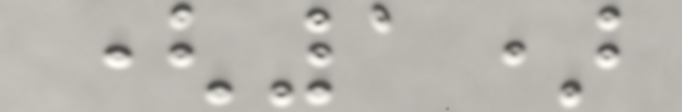(1)
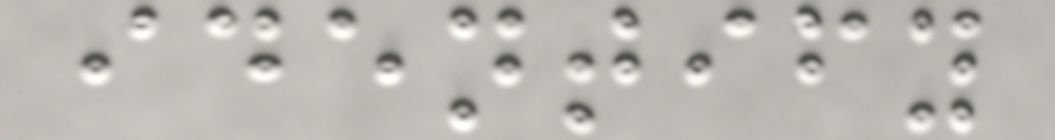identify
